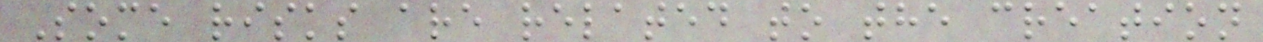Some risks are related to the creation
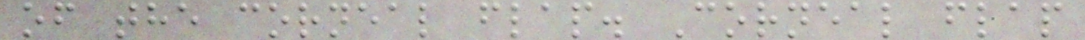of the corneal flap. Corneal flap
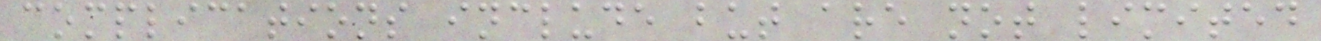complications include but are not limited
